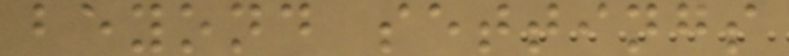beyond settings
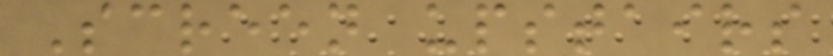Screen upstairs
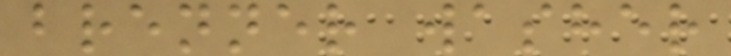brenner washer
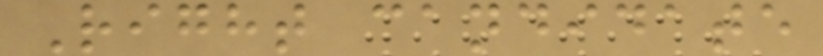Right candidate
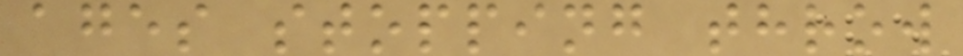ages stopping throw
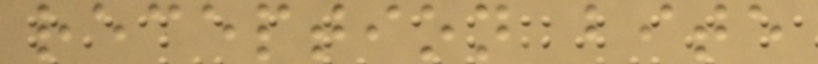reception bite
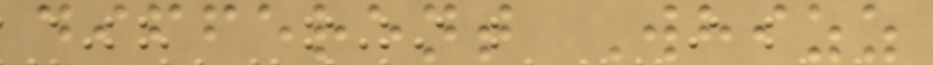different Whizz
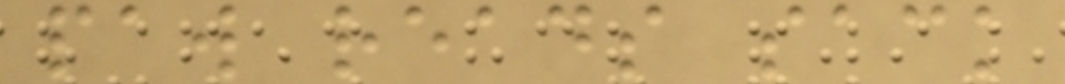paw reads sack
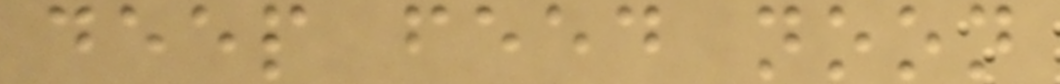deep feed noon
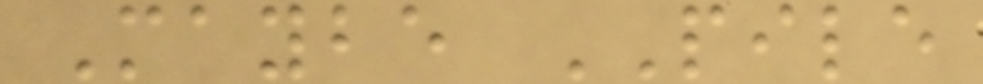Maybe PILE
